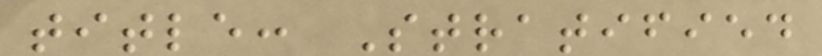title: Stratified
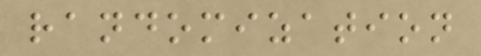randomization
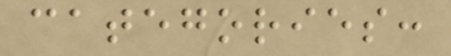categories:
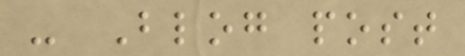- Blog post
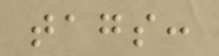tags:
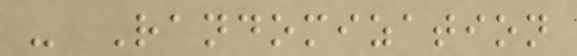- Randomization
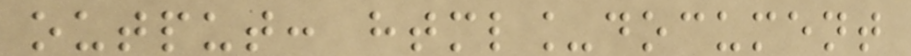output: html_document
